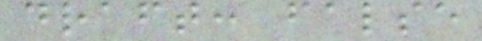draft: false
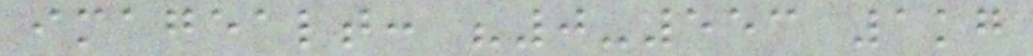imagealt: "0-553 1kg
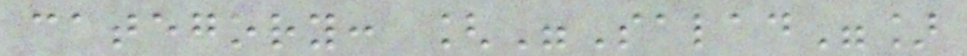category: ["Salad"]
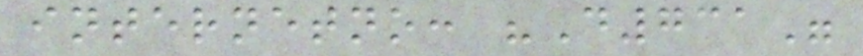internetno: "D731"
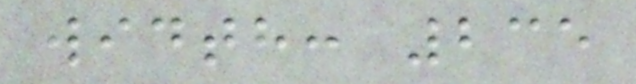width: 235
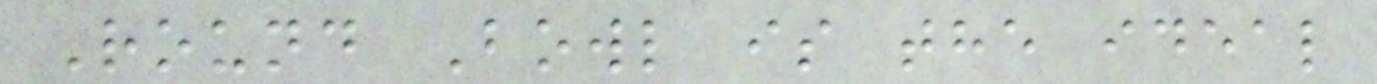Round Bowl is the ideal
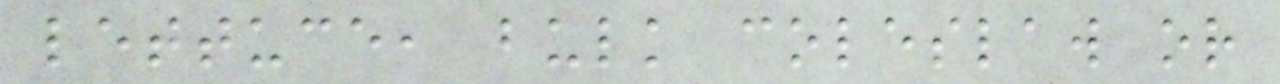lettuce, bulk coleslaw or
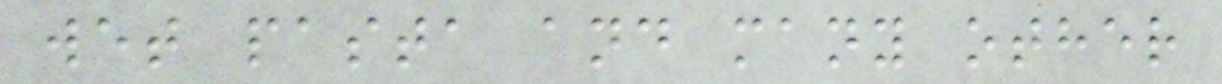wet pasta and many other
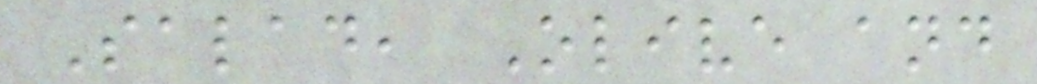Salad, Olive and
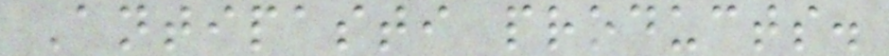Antipasti products.
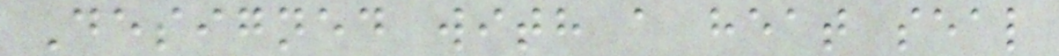Designed with a heat seal
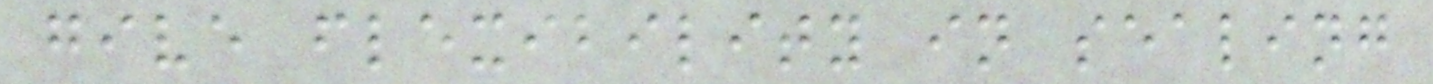give flexibility in sealing
